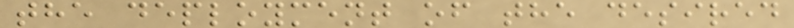the deployment of the desired
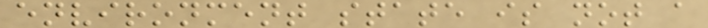environment state is not a
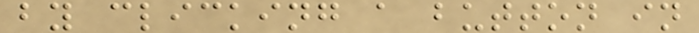by clicking a button in
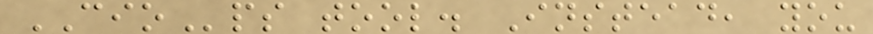CIOps tool. Instead, you
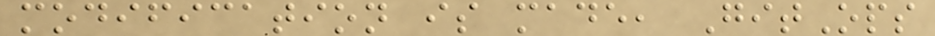modification is made, GitOps
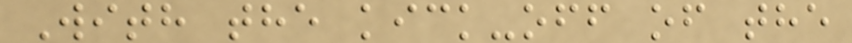With the kick-off of the
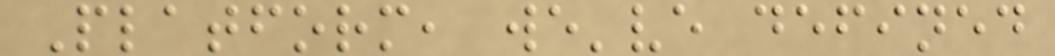Platform, we've defined
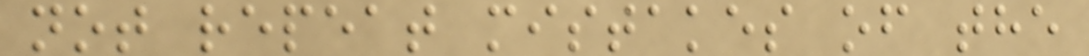not repeat mistakes of the
